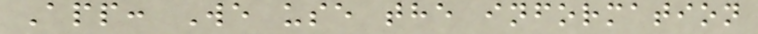App: We use the information
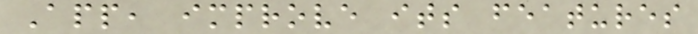App, improve its features
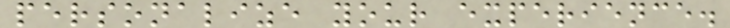personalize your experience.
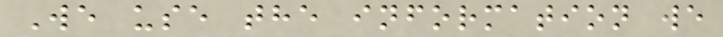We use the information we
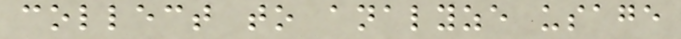collect to analyze usage
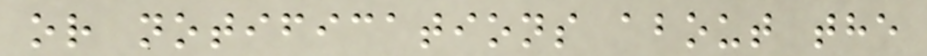or notifications about the
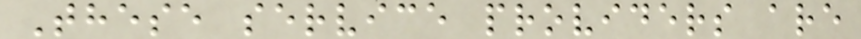These service providers are
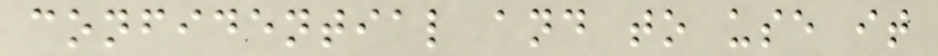confidential and to use it
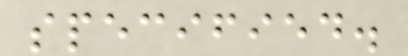specified.
